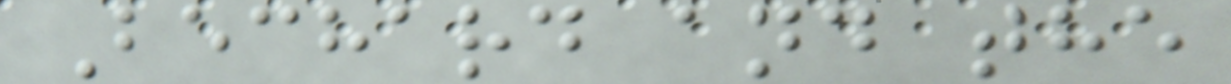Bechard and the
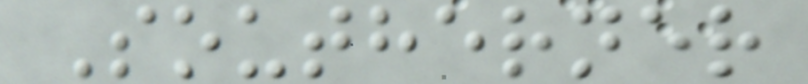Southerner
